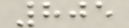805
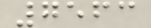7563
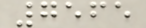7565
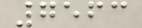7563
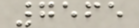7565
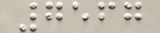7567
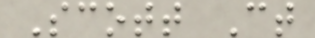Scott Ct
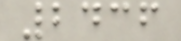2436
